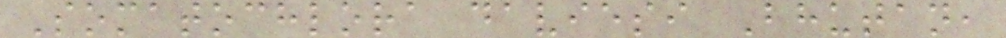Somatochlora daviesi Bhutan,
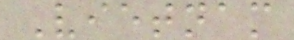Vietnam
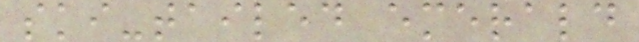ski-tailed emerald
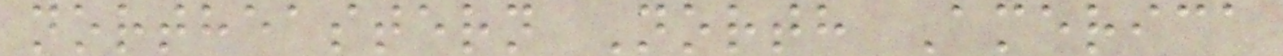northeastern North America
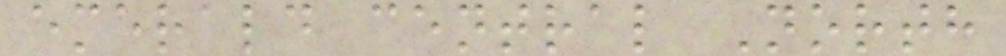emerald central North
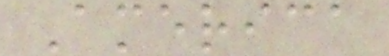America
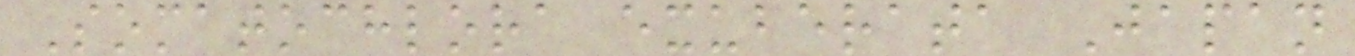Somatochlora exuberata Japan
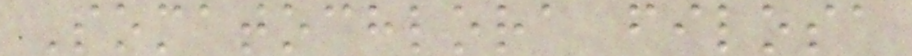Somatochlora filosa
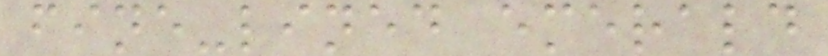fine-lined emerald
